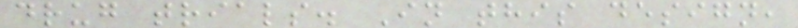drug trials. In this design,
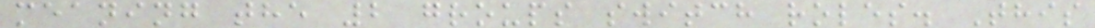meaning the 2 groups switch roles. This
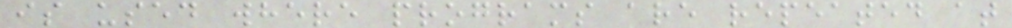is used where programs are repeated at
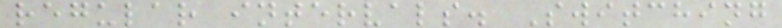regular intervals. Switching
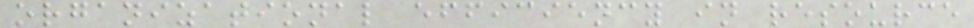organizational efficiency in resource
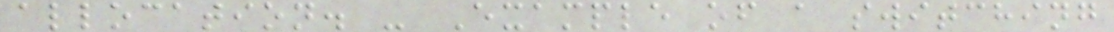allocation. - Example of a switching
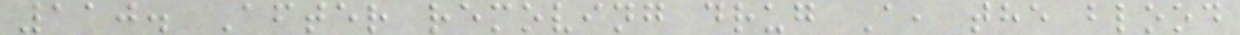110. After removing drug A, the blood
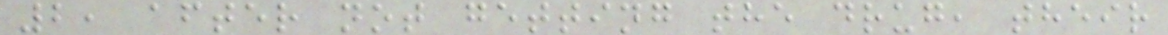2, after not getting the drug, their
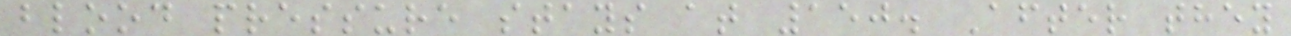blood pressure stays at 150. After they
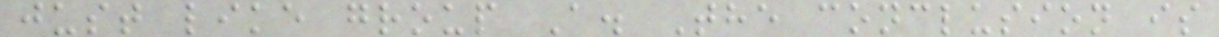just like group A. The conclusion is
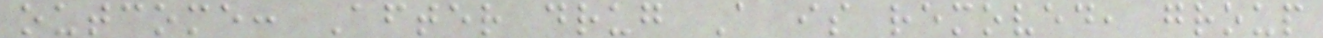outcome: After drug A is removed, group
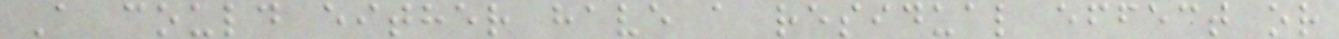A could either have a residual effect or
